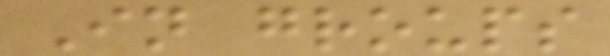In groups
